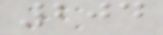204
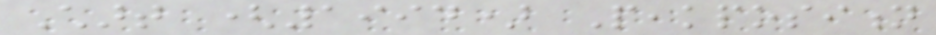Chart (1994) Peakposition
